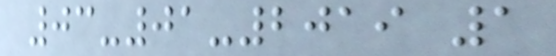03-01-2019 1
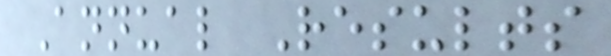Annual Results
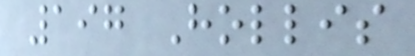197 Hollis
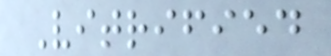Vitrified
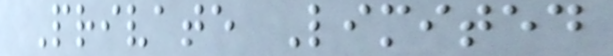Private Limited
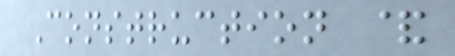Construction &
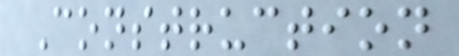Construction
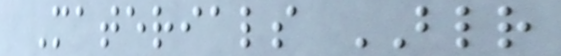Materials BLR
